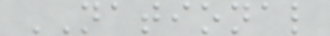NATIONAL
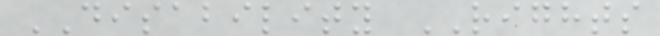DISABILITY RIGHTS
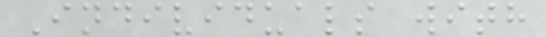Individuals with
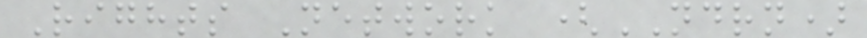Rights Network (NDRN)
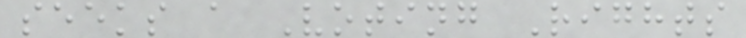seeks a Voting Rights
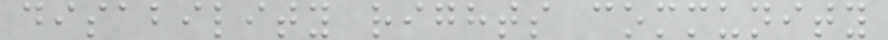disability rights community
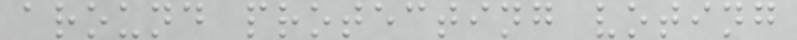around protecting voting
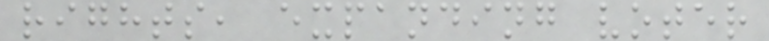rights, expanding voter
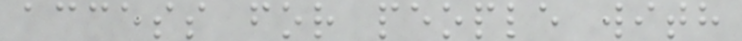access for people with
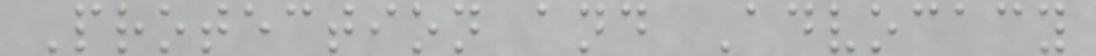Protection and Advocacy
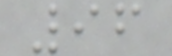96
